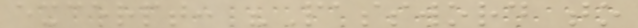excerpt: "Password to
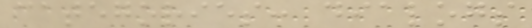categories: dialogs
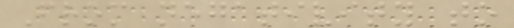From negativity to
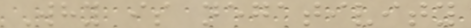Why is negativity
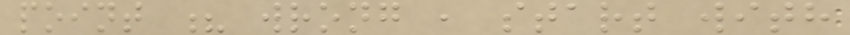point ? wrong , start with
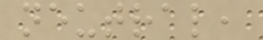neutral,
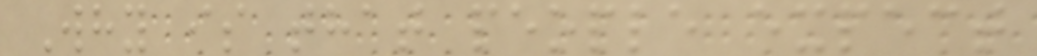Why is that people expect
